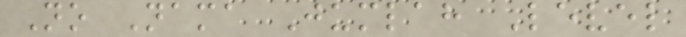No Nama Jumlah Level
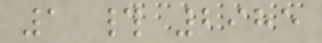1 # 2985
